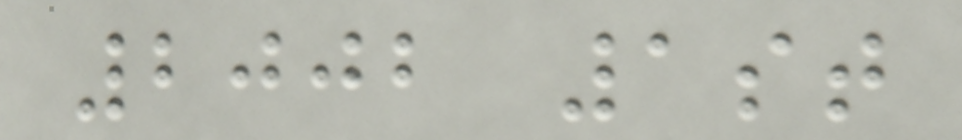2002 1st
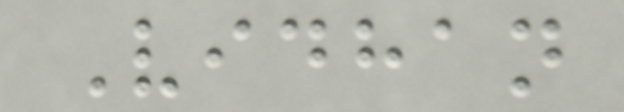Vidhan
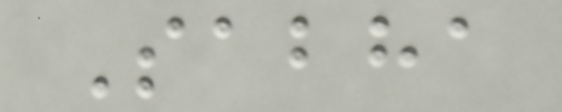Sabha
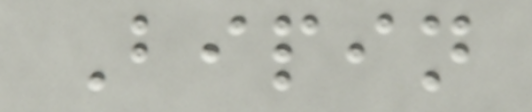Bipin
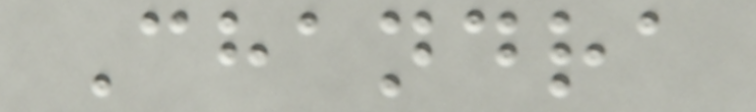Chandra
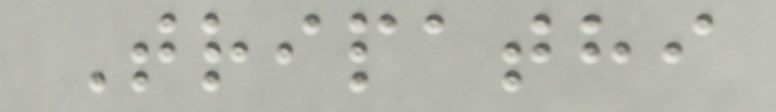Tripathi
